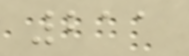211
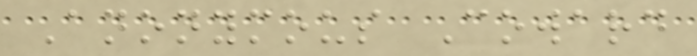Anonymous Coward
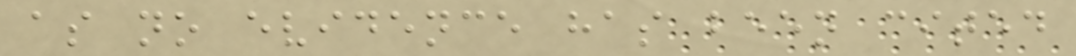as no evidence has been cited
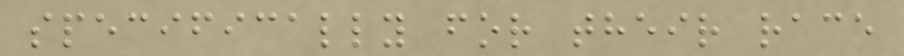specifically for their race
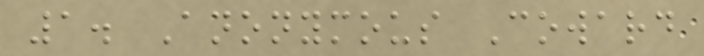1. Anonymous Coward
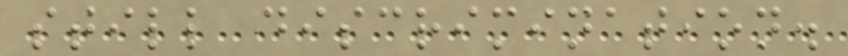still discrimination.
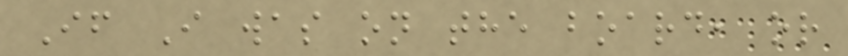If I was on the board, or
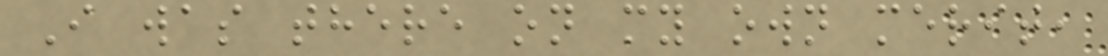I was there on my own merit,
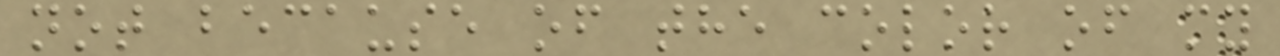not because of the color of my
